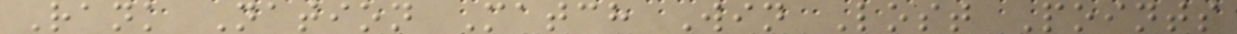Rank Nation Match Win Lost Points
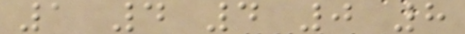1 4 4 0 8
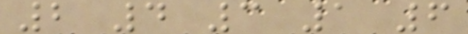2 4 3 1 6
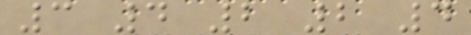3 4 2 2 4
